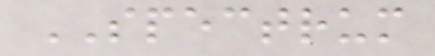SPECTRUM
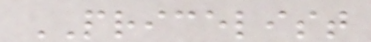PRICELIST
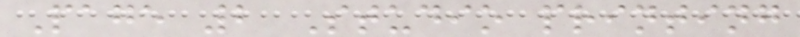Page 2 Studio printing
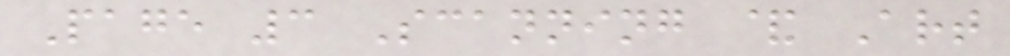Page 3 Scanning & Art
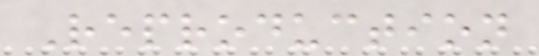Reproduction
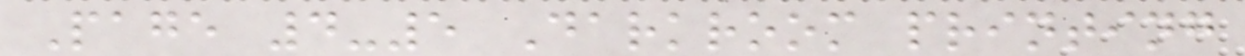Page 4-5 Darkroom printing
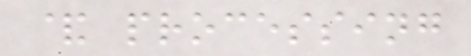& processing
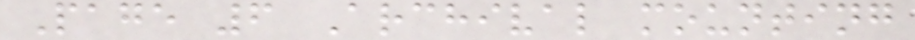Page 6 Archival mounting
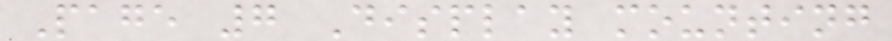Page 7 Display mounting
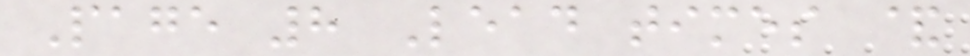Page 8 Lead times &
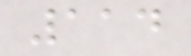114
